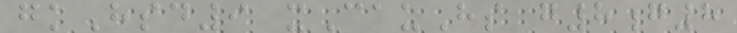gkHsd9 xCauHs g8g8
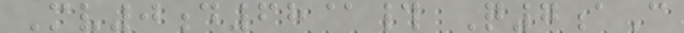Mv0d68@# Q7aC
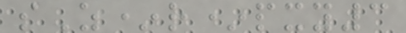sZ*r*pxy3
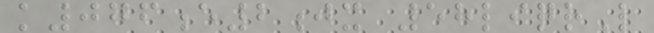k076e2jx 58liqrL
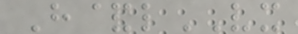H&lVX
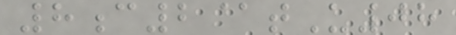8c2@tU08
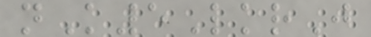nK5LkrJ
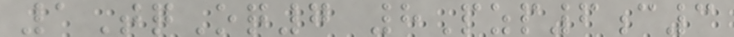1TqOq7 8Pzp6c3
